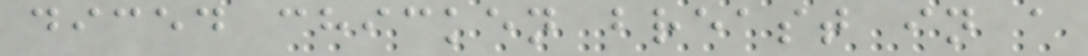diced chicken breast in a
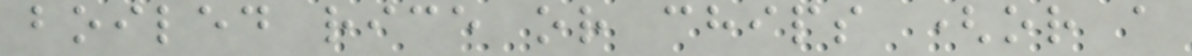boiled rice or chips (or a
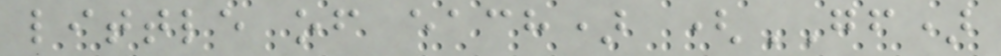little of each) (GF)
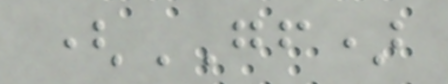(GF)
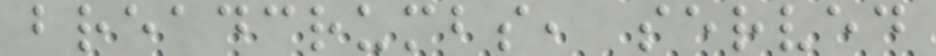breadcrumbs, served
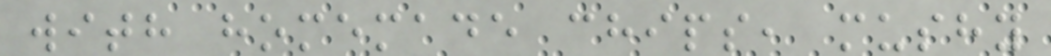with homemade chips, mushy
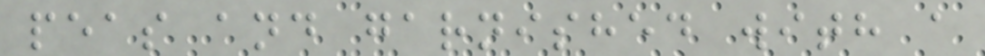peas and garnished with a
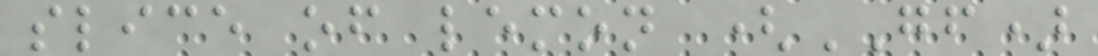slice of lemon (GF)
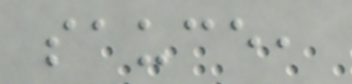sauce,
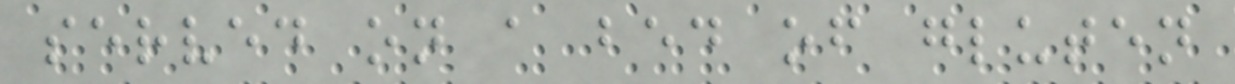served on a bed of gluten
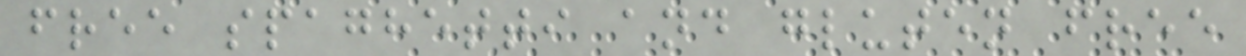free spaghetti and gluten free
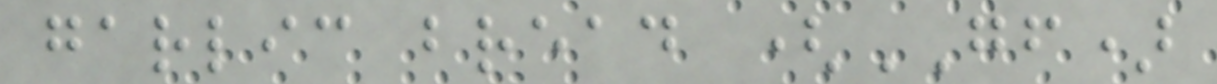garlic bread (GF)
